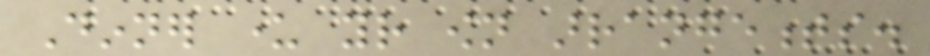Dinner under your own arrangements.
